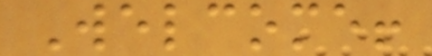Welcome!
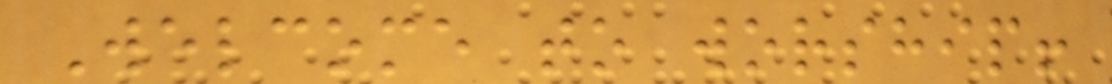Welcome to worship!
